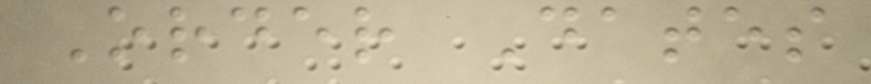Order Dates
